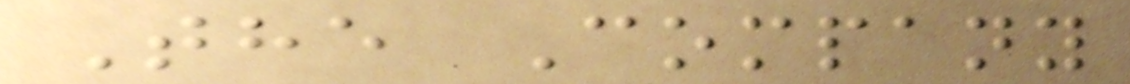The Company
